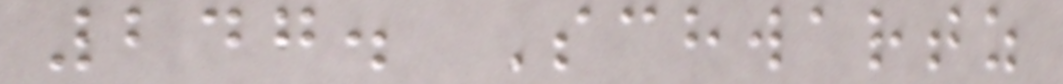247. Schwartz
